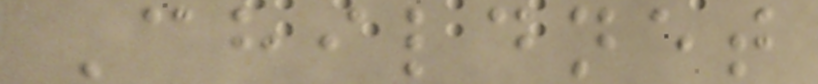Childnet
